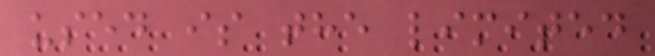used is the limited
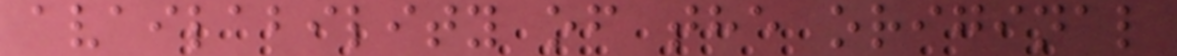availability of the original
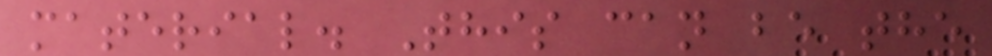material. This can be the
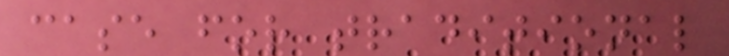case for traditional
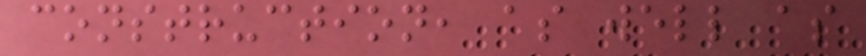construction, as well as
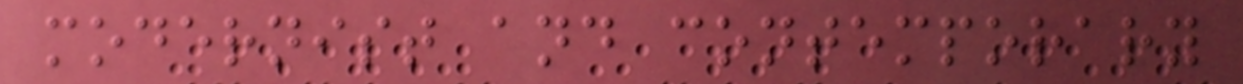modernist and contemporary
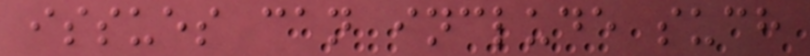issues can include such
